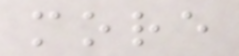more
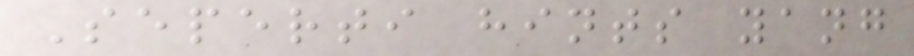Seperti hints yang
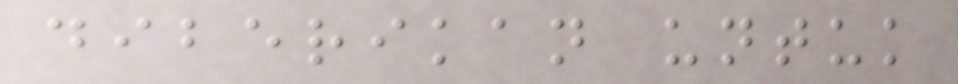diberikan untuk
